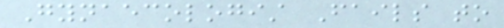Gynaecologist Fails to
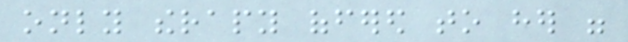only therapy offered to her were
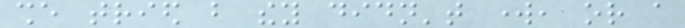she tried but they didn't work, or a
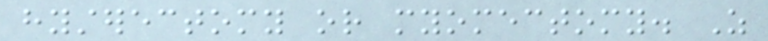hysterectomy or myomectomy. As
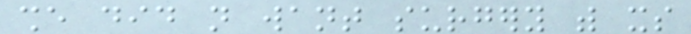she did not want surgery with its
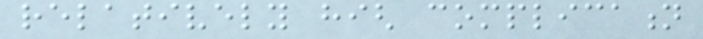relatively high complication
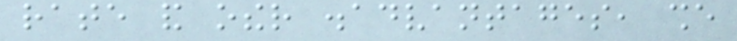rate and other disadvantages, she
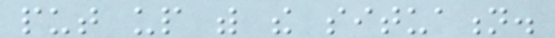put up with the situation.
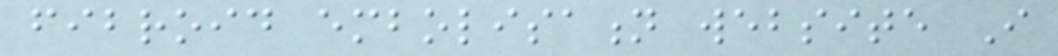fibroid embolisation website I
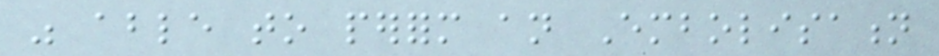was able to perform an Embolisation
